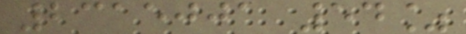2315001 54%
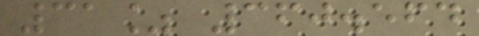31% 360.564
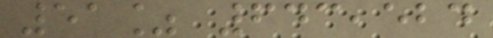51% 643,524
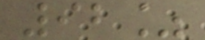92%
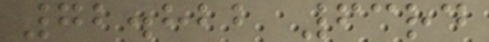72.822 63rd
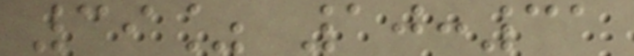39% 10:31
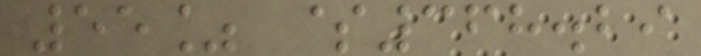55% $368.29
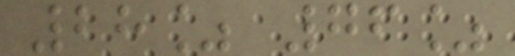28% 76%
